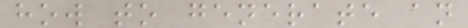how to generate an
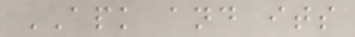APK and its
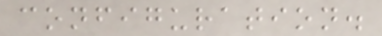configuration.
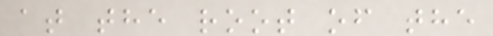at the root of the
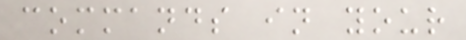commands in your
